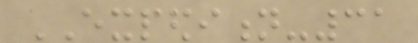EXPEDITION-31
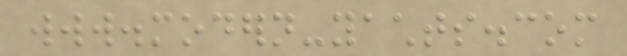www.modern-yachts.com
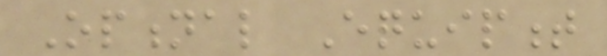Optional Equipment
